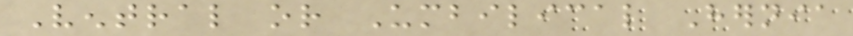Ventral or Umbilical Hernia
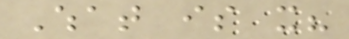What is it?
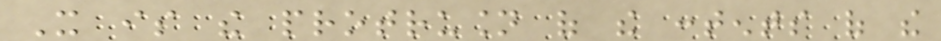It is the protrusion of the contents of the
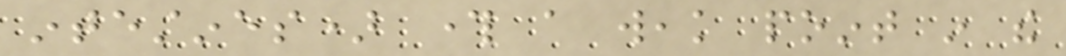intestines) through a weak point in the
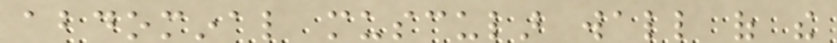abdominal muscular wall of the
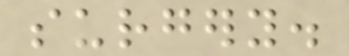surgery.
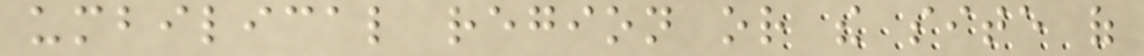umbilical region or the site of
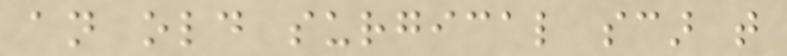an old surgical scar that
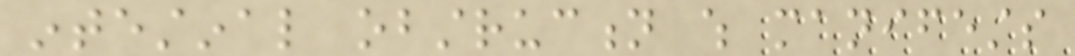intestinal obstruction which manifests
